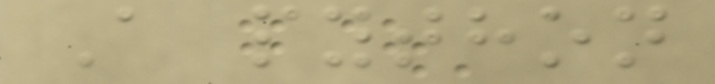A python
